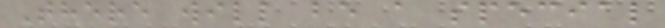There will be a special
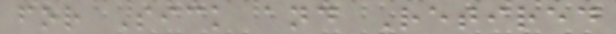for Sick and Retired
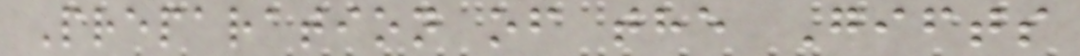Preparation of the Gifts
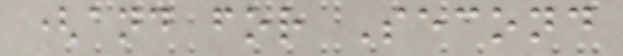(and for Second
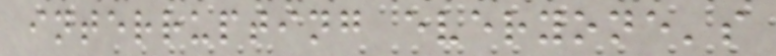interrupting everyone's
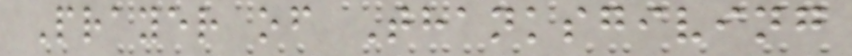Prayer of Thanksgiving
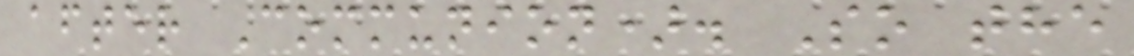after Communion). So the
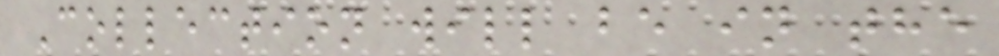Collection will be in the
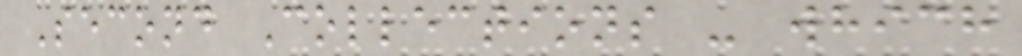Second Collections - which
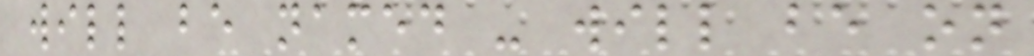will be named - will be on
